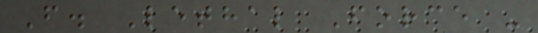F. Lethal Force -
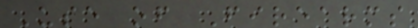Use of Firearms
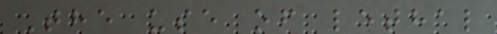The use of lethal
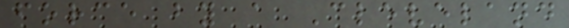force by a Cleveland
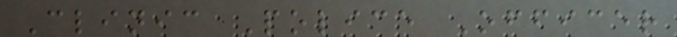Clinic Police Officer
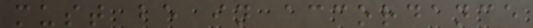must be in accordance
